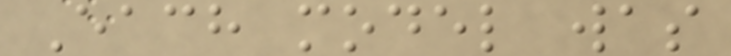Each model was
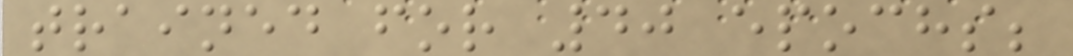trained for 40 epochs;
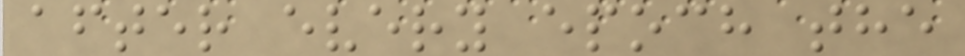after every epoch the
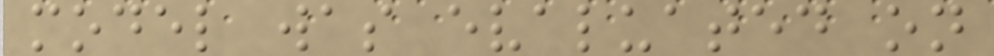model was evaluated on
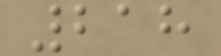218
